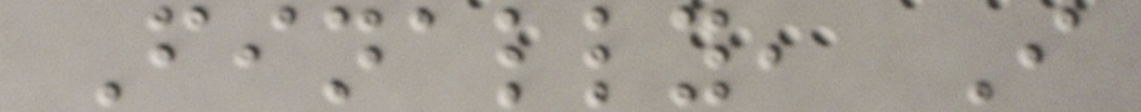Finally, I
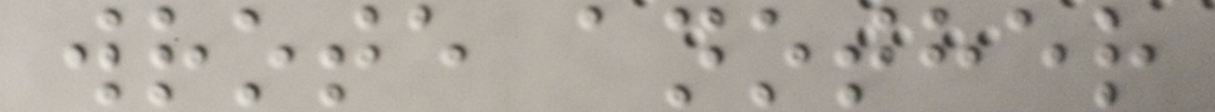wrote another
